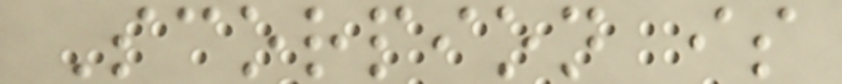Scorpion is
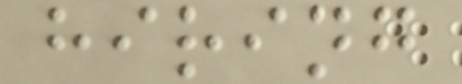hiring
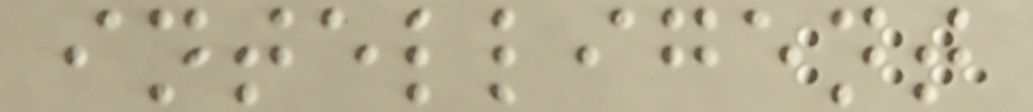intelligent
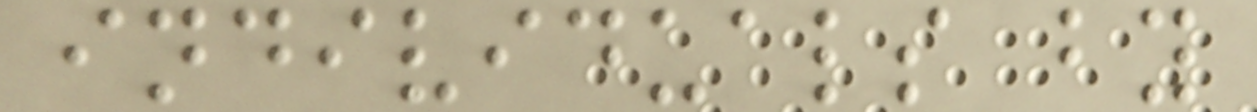individuals by
